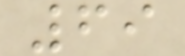69
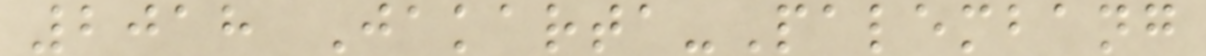2018 Jakarta-Palembang
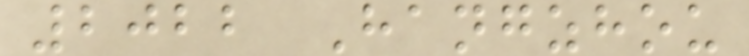2022 Hangzhou
